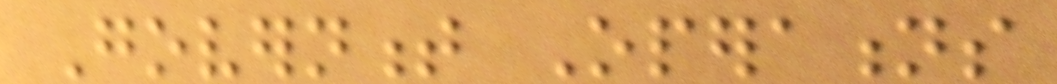Government Operations
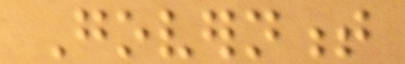Government
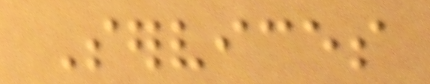Services
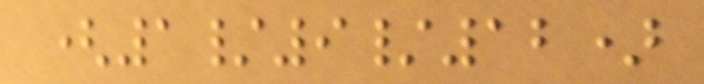(1/9/12)
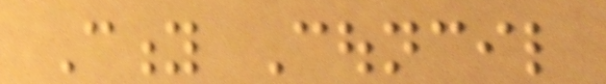City Council
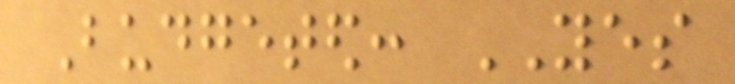Budgeted: YES
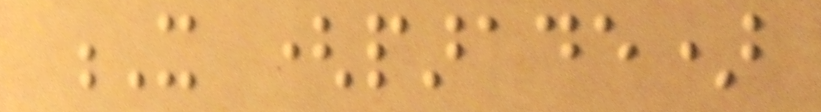X (parade)
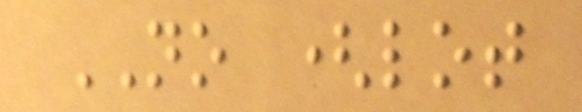NO (lot
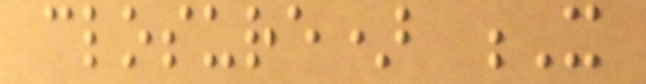closure) X
